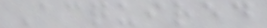Acquired
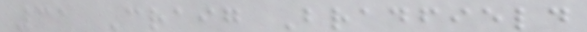31 Craig Bradfield
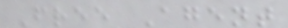Free Agent
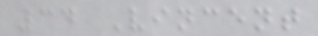34 Vincent
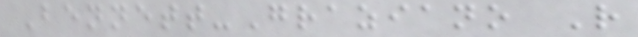Bennett-Graziano R
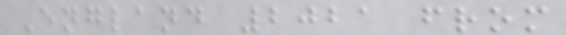England 2021 from
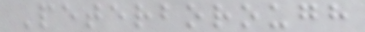Peterborough
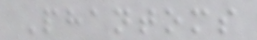Phantoms
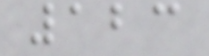123
